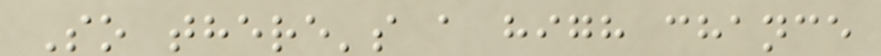So there's a high chance
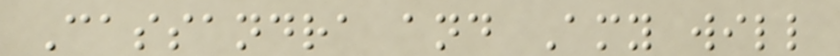Cassandra and Amy will
